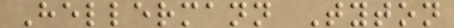Hellermann Tyton
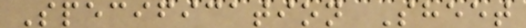Specification Sheet
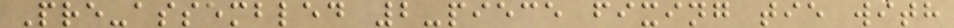Pre-assembled 2-piece fixing tie with
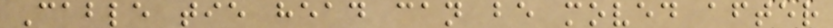Cable tie head can be moved after
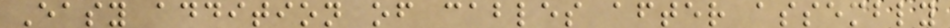Easy addition of cables after assembly
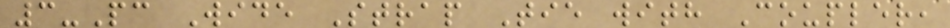3-Pc Wide Strap Tie with Coupler,
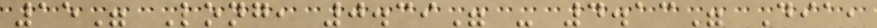15" Long, 0.39" - 4.13" Dia,
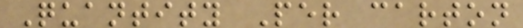Quantity Per carton
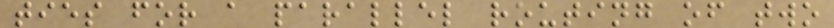ties for a parallel routing of two
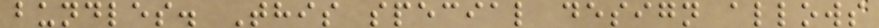bundles. This special design allows
